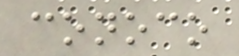conoco
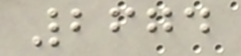2674
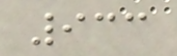933
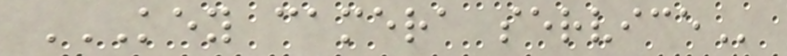KEY CAMERA SERVICE
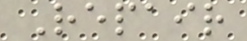Repair
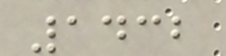1432
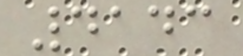4143
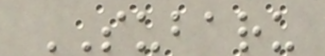SUBARU
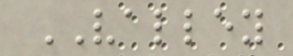VALLEY
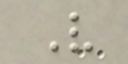V
